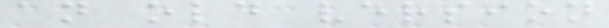an old version
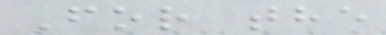For the
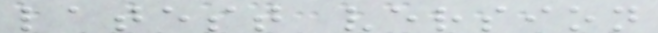latest version
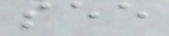see
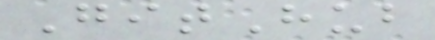GitHub
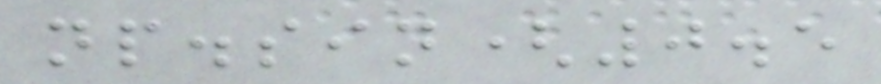np.sin(0.5
